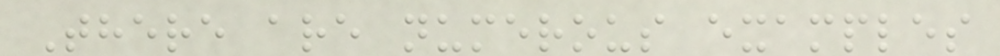There are numerous examples
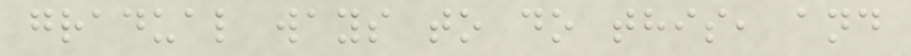gradual ways to do this, and
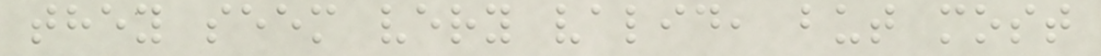they seem very valid, but most
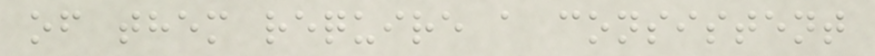of them require a consistent
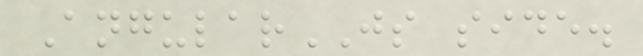AngularJS side.
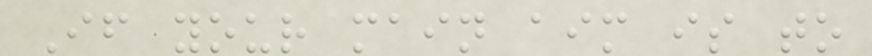If your main aim is to
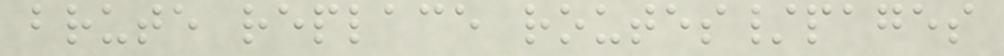brute replace routes/pages
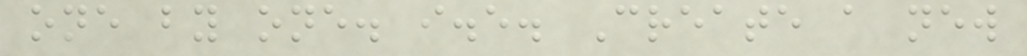one by one. i.e. Create a new
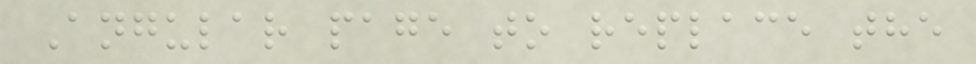Angular page to replace the
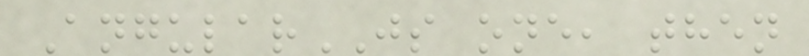AngularJS one, then
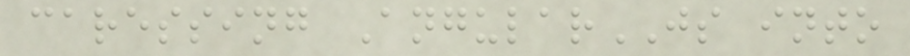caressing AngularJS into
